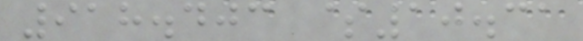918.403 $10.31
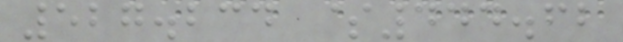527.234 $444.62
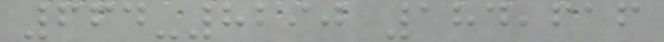664-8290 184,616
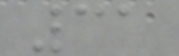31
